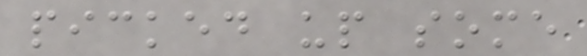picked up some
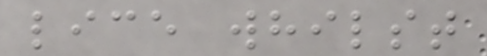lice whilst
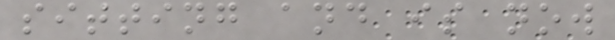sitting and is now
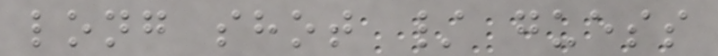long shot / guess
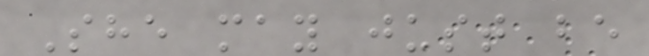She may just be
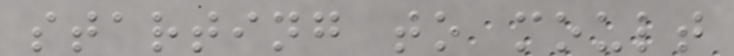starting to moult
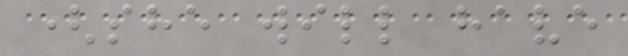(she will have
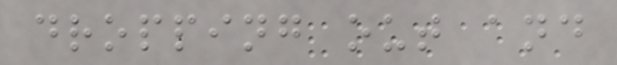dropping out and
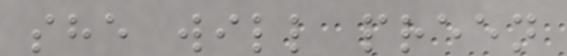she will preen
